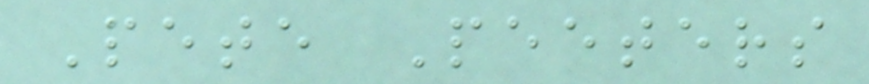Pete Peeters
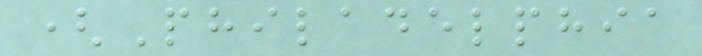(Philadelphia
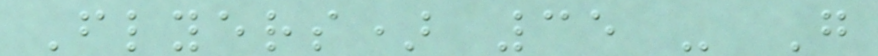Flyers) 35 - G
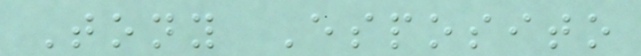Tony Esposito
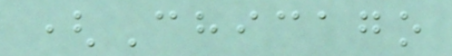(Chicago
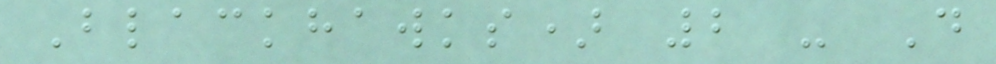Blackhawks) 2 - D
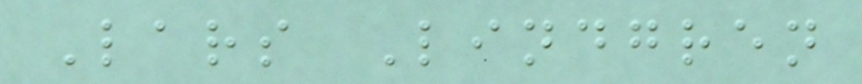Lars Lindgren
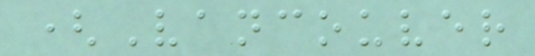(Vancouver
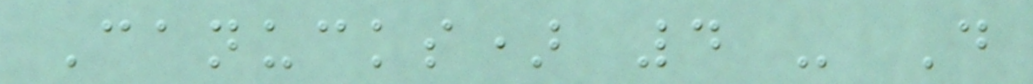Canucks) 4 - D
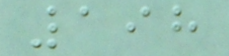198
